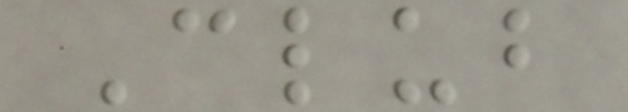Club
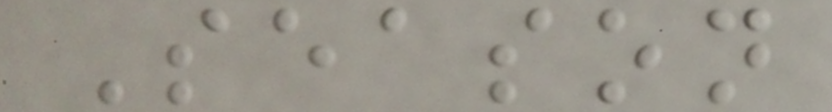Season
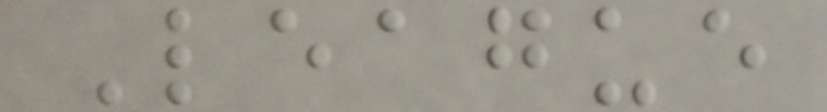League
